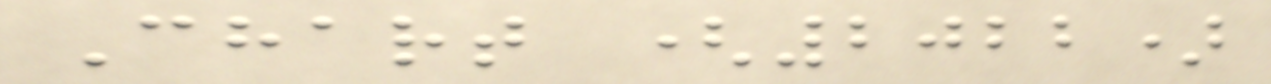Chart (2022)
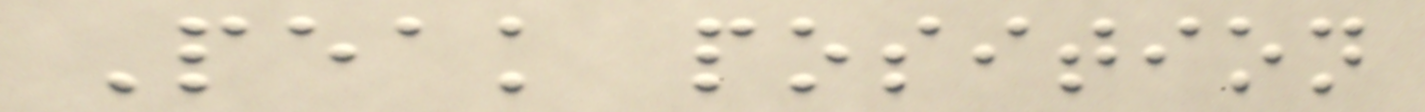Peak position
